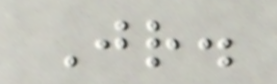Jr.
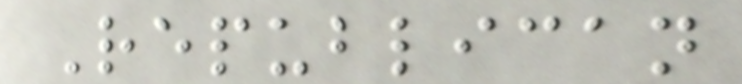Republican
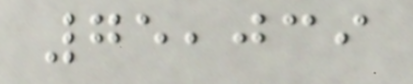75,039
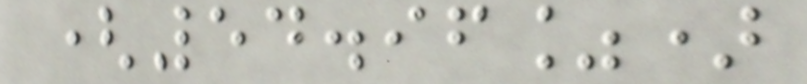(54.96%)
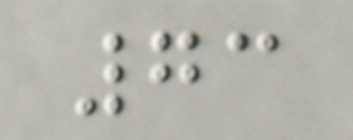73
